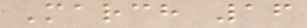March 16
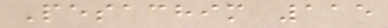Pesachim 115
